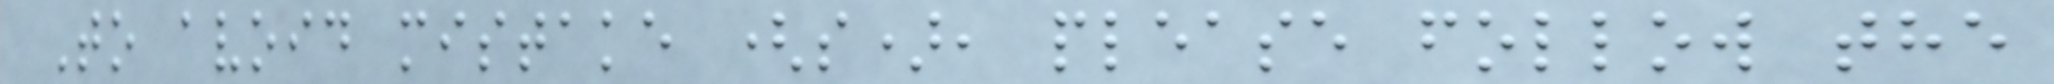To avoid mistake (s), please follow the
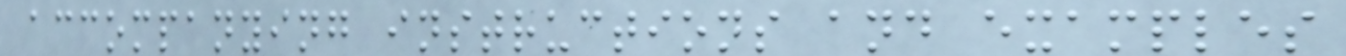accompanying instructions and examples
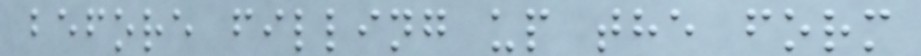before filling up the form
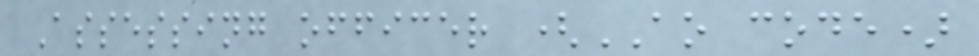Assessing officer (AO code)
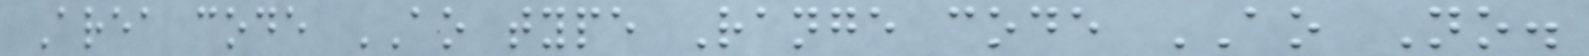Area code AO type Range code AO No.
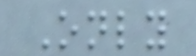Only
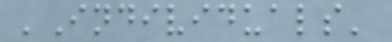'Individuals'
